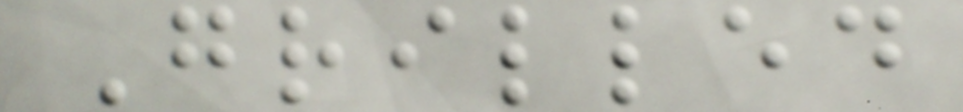Grilled
